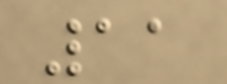11
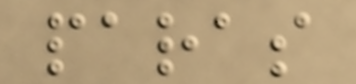paras
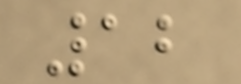12
